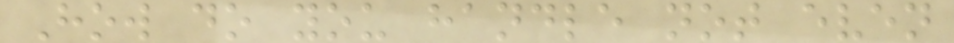How do you handle not even
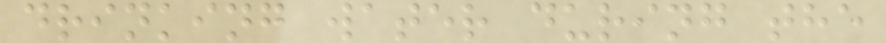drinking water during the
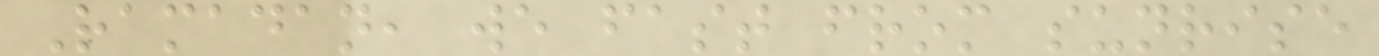Ramadan, we fast from sunrise
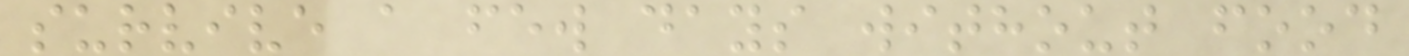survive a few days without food
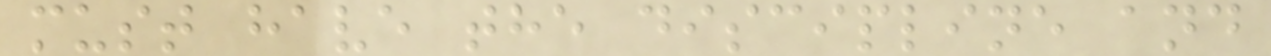must have the discipline and
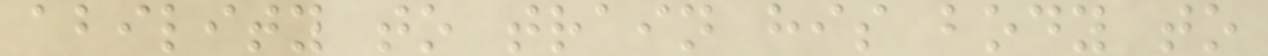ability to train his body to
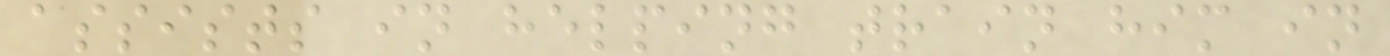assists in helping train him in
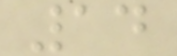14
